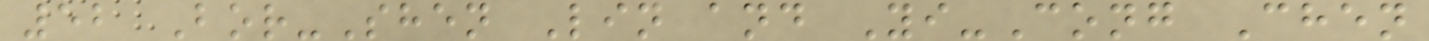52 Bor-Shen Lin and Yi-Cong Chen
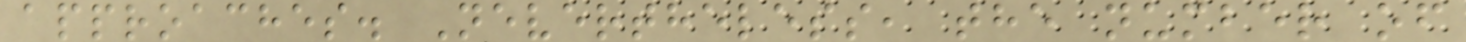approaches. Nevertheless, the number of
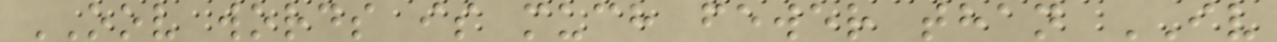OOV words is much fewer than IV
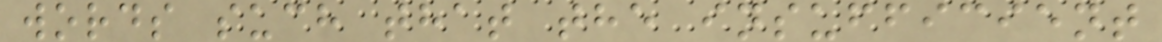words such that the insufficient
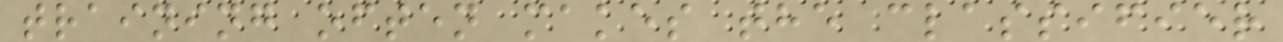training often makes the classifier
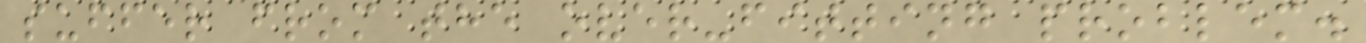suffer from the over-fitting problem.
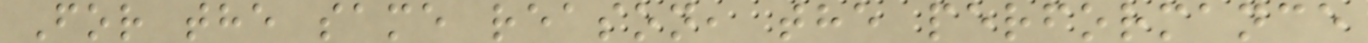For the same reason, the performance
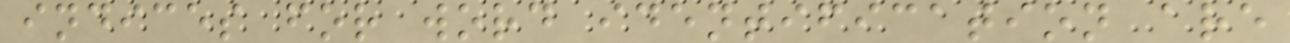indices for word identification are
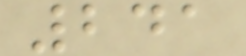241
